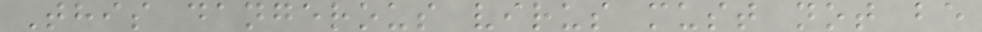This dangerous virus must not be
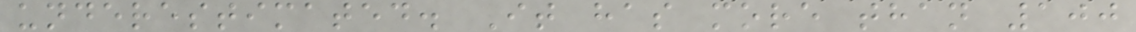underestimated. It has more than 100
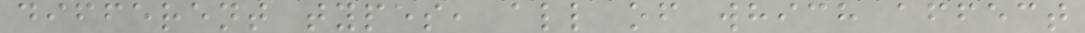different types, all of which affect
